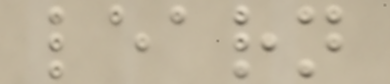learn
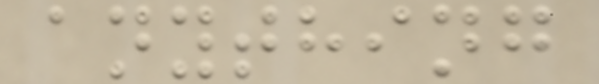anything
